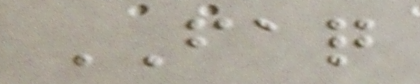FAQ
